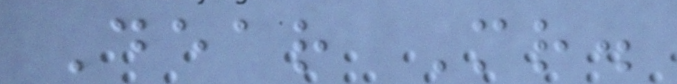Dear Mr.
